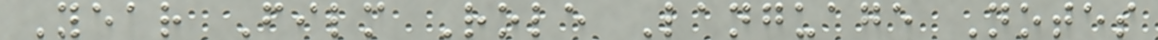Year Film Role Language Notes
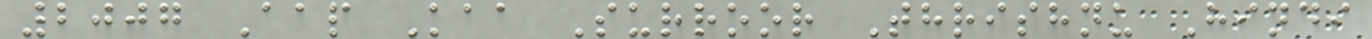2007 Aap Kaa Surroor Thrishnu Hindi
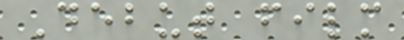Debut film
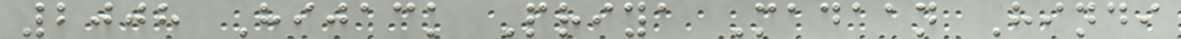2008 Hijack Priya Madaan Hindi
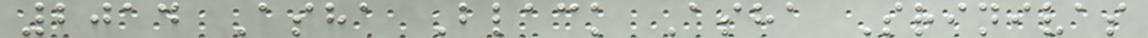2014 Asha Black Asha Srinivas
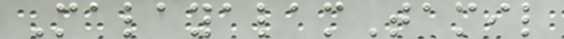MalayalamTamil
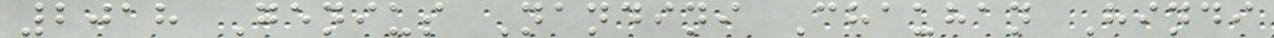2018 Genius Nandini Chauhan Hindi
